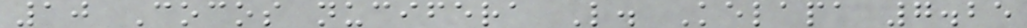10 Cocos nucifera L. Kelapa 7.25
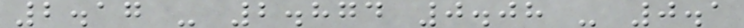2.17 - 2.874 0.08 - 0.1
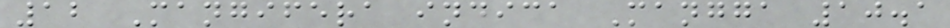12 Mangifera indica Mangga 10.1
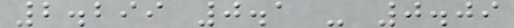2.299 0.1 - 0.09
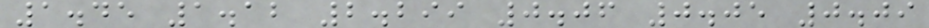1.45 1.12 2.299 0.06 0.05 0.09
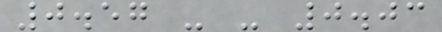0.57 - - 0.03
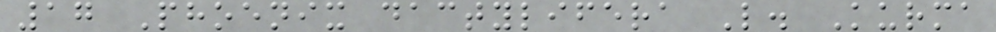17 Phoenix dactylifera L. Kurma
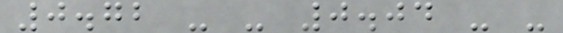0.72 - - 0.04 - -
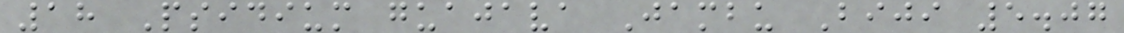18 Psidium guajava Jambu Biji 5.07
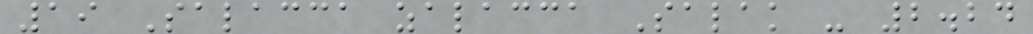19 Salacca zalacca Salak - 2.24
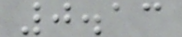0.13
